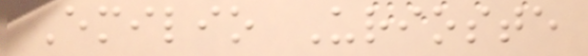Emilio Urioste
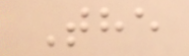The
